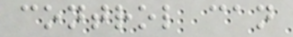control can
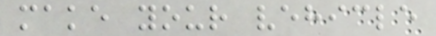make your vehicle
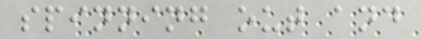spinning out and
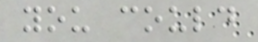you could
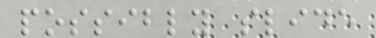possibly slide
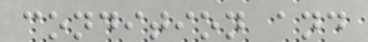condition and
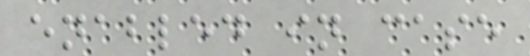enabled in case
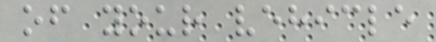of your vehicle
